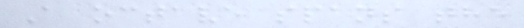A octave spans the
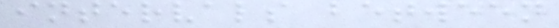intervals between
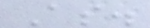As.
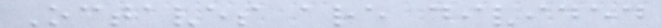Octaves are divided
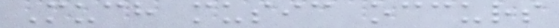Much music occurs
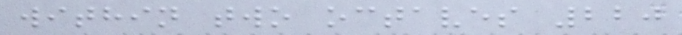within two octaves 220
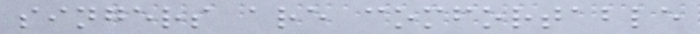singers are comfortable
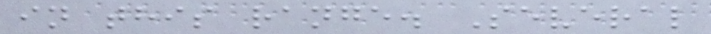in this range. Several
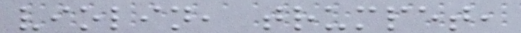violin, trumpet,
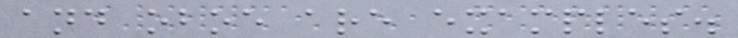and oboe are examples.
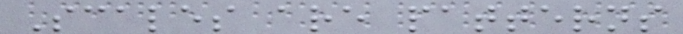Scales are patterns
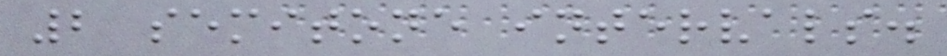2 semitone intervals.
